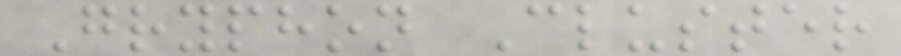Gryphon Cluster
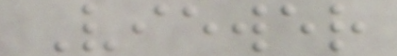Viewer
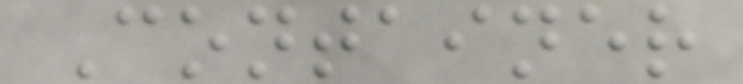Container
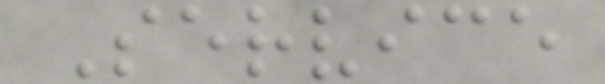Service
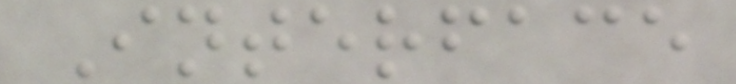Interface
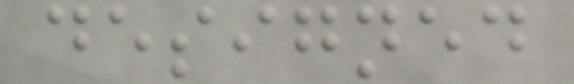designed
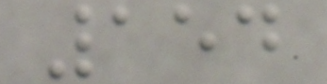154
